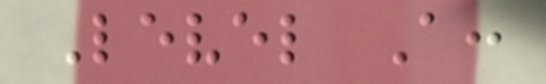Level A:
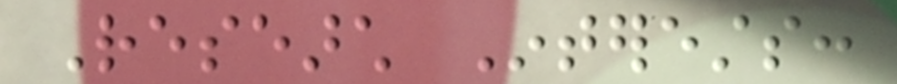Research Interests:
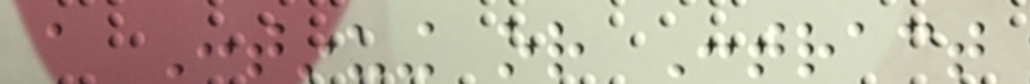a Continuing or Contract
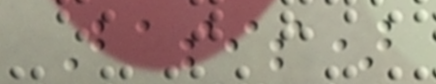Basis)
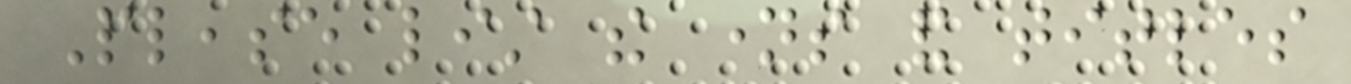Please list the names and titles
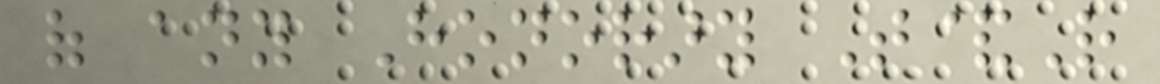of any Honorary T&R
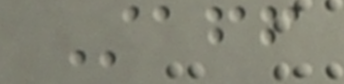Staff
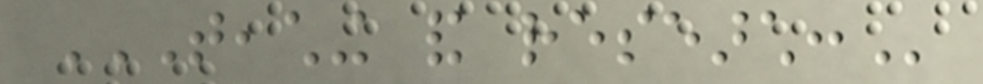TEACHING AND RESEARCH:
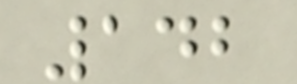142
